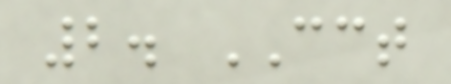2. CCT
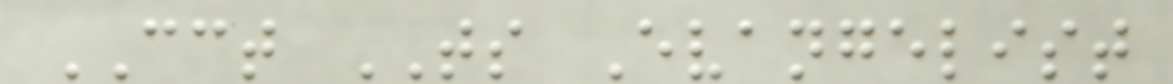CCT TS Evangelist
